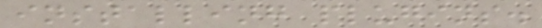installing plugins.
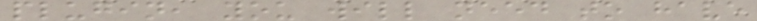plugin, you will need to have
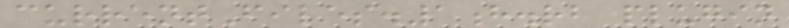currentFiles.1h.rb plugin
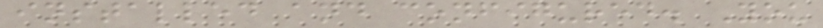installed and configured. You
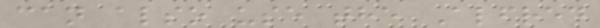can also use the Alfred
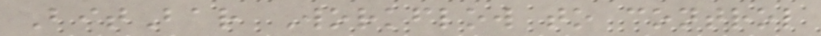BitBar Workflow to control
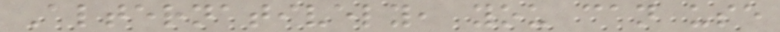Alternatively, you can use
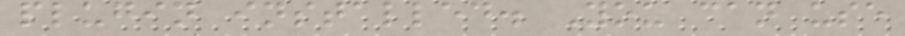plugin installed. You can use
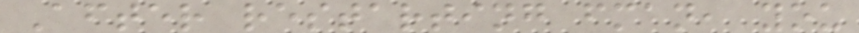After restarting fman, you
